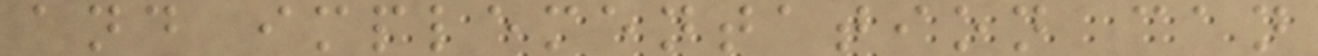and implementation can
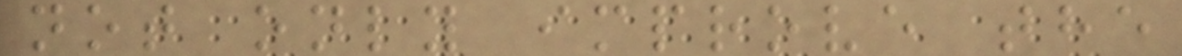not only improve the
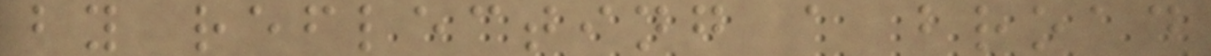by reflecting a broad
